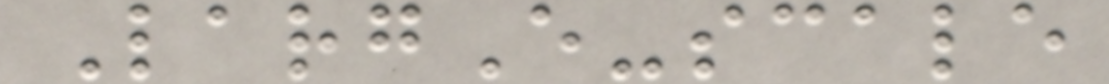LargE-scale
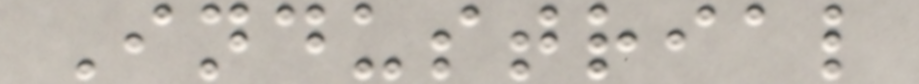Industrial
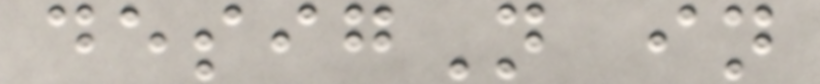desigN in
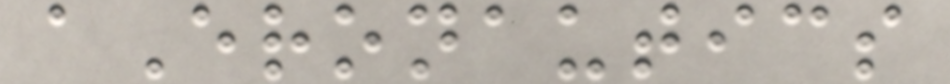aEronautics
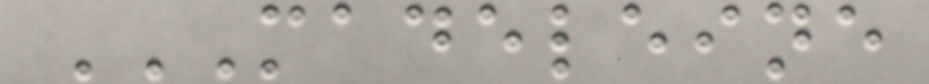MADELEINE
